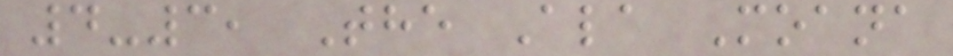4-3, The Ala Moana
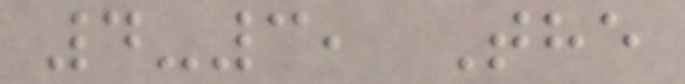4-3, The
